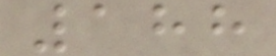188
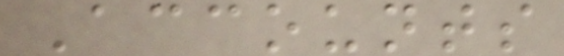Accounts
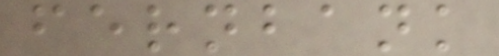fernbank
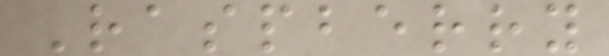Raspberry
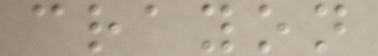crayon
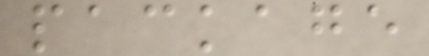package
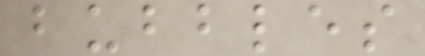bubbles
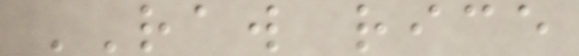RAW rice
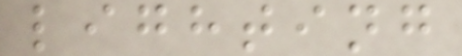lighting
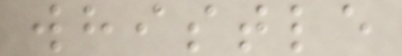whistle
